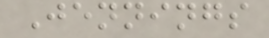Jennings
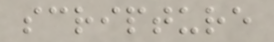scripture
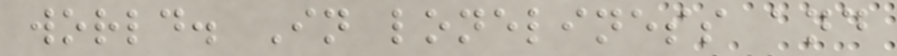world. In loneliness and
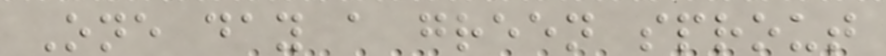One day a green sprout
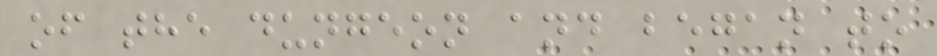of the dungeon and began to
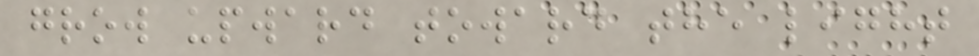grow upward toward the light
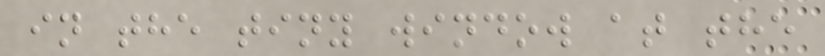in the tiny window at the
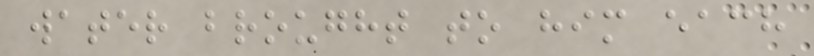water brought to him each
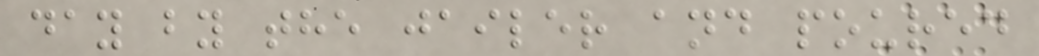day by the jailer and poured
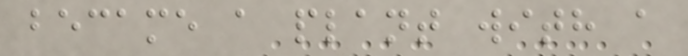became a plant with a
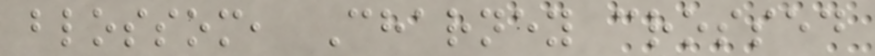blossom, Charney crossed
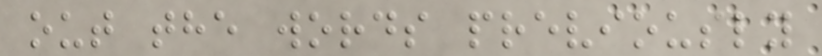out the words previously
